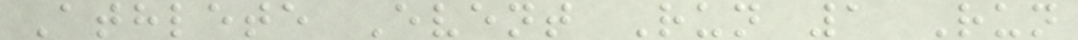Athlete Event Run 1 Run
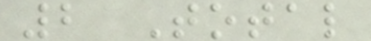2 Total
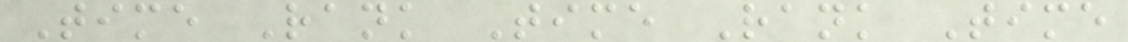Time Rank Time Rank Time
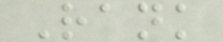Rank
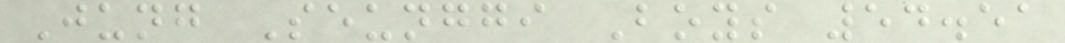Jung Seunggi Boys 54.51
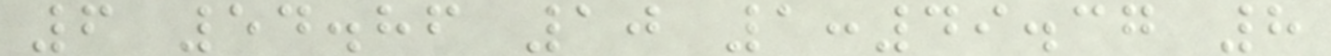6 54.86 10 1:49.37 8
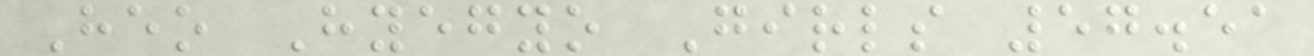Heo Hyegyo Girls 57.51
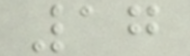17
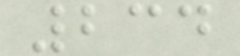234
